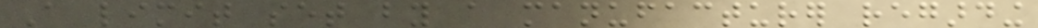A limit set by a manufacturer regarding
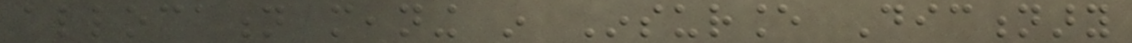allocation meaning in Insurance Dictionary
